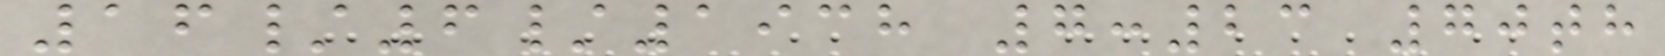16/6/1938 7:23 70th
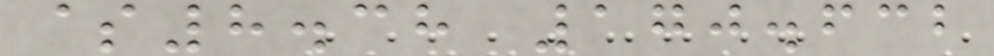$8.38 170.632
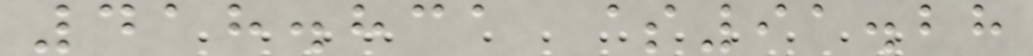418.831 $91.28
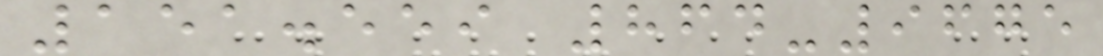151.559 864-9675
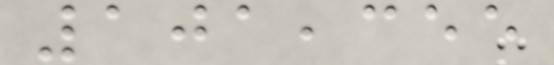101,355
